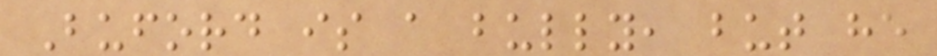Buford is a bully, but he
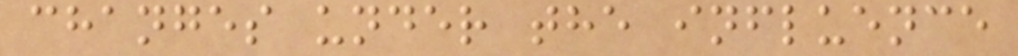changes under the influence
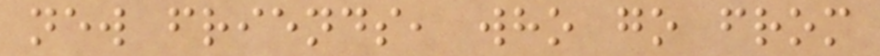new friends, who go from
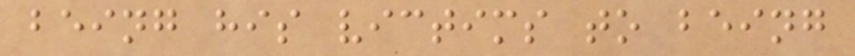being his victims to being
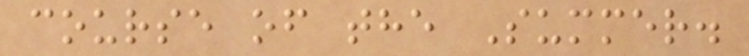course of the Summer.
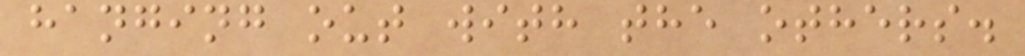hanging out with the others.
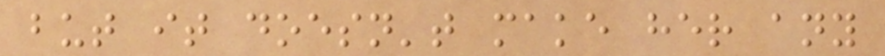but it doesn't make her any
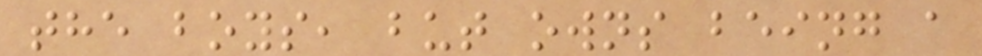the boys, but owns being a
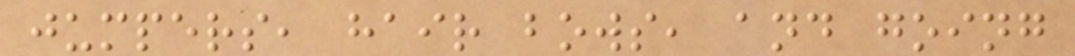jumpers, hair bows, and going
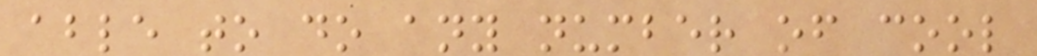able to do any number of cool
